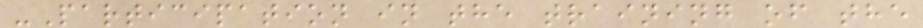-Participation in the training of the
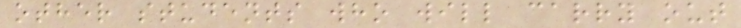other students who will carry out
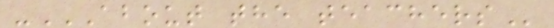-ABOUT THE TEACHERS
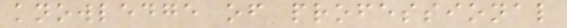knowledge of professional
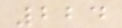224
